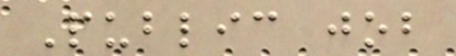Public job
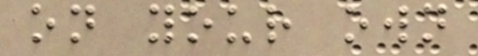on your own
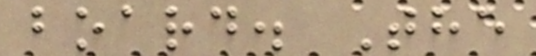board. The
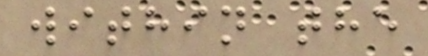within the
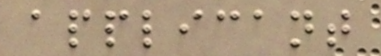applicant
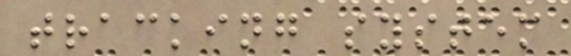tracking system
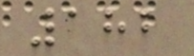182
